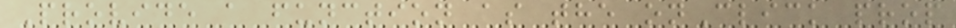Provide a function as the onClick prop
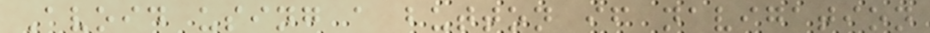Avoid using a button if navigation
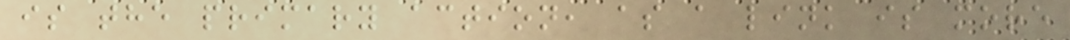is the primary action, as a link is more
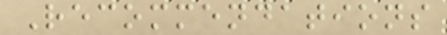Recommendations
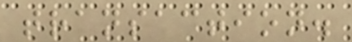transaction.
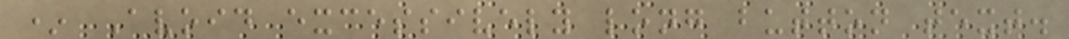* Avoid excessively long button text.
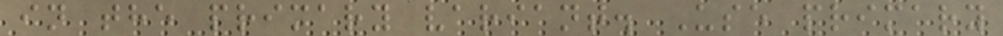in the primary variant. Use primary
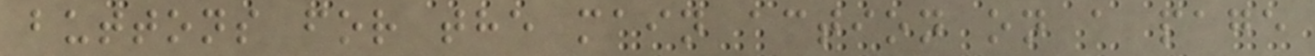buttons for the main action on a page
